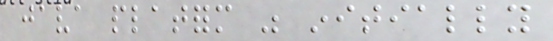java platform was initially
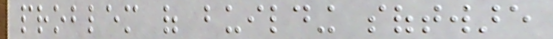problem of building software
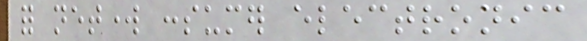for network consumer electronic
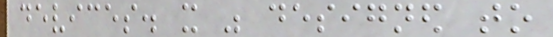devices. it was designed to
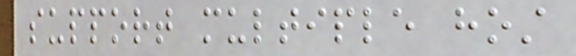support multiple host
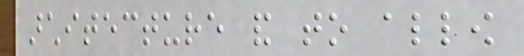architecture and to allow
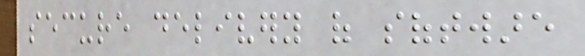secure delivery of software
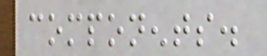components.
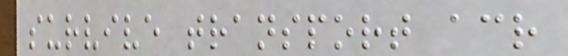survive transport across
